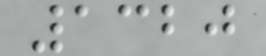1320
